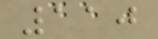110
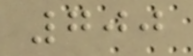700
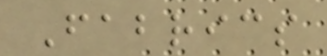Fabrics
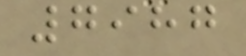7987
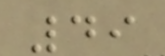49
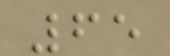65
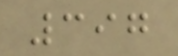397
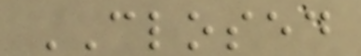CLOSED
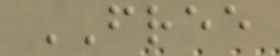FREE
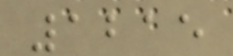1215
